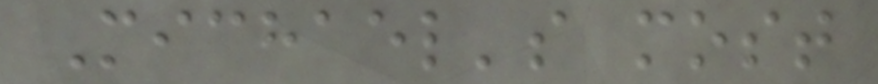Michael's most
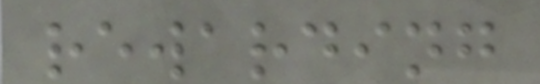rewarding
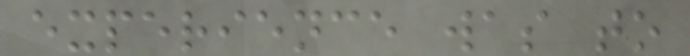experience was to
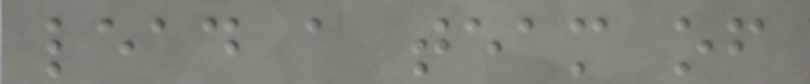lead a team of
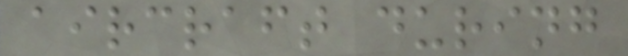aircraft during
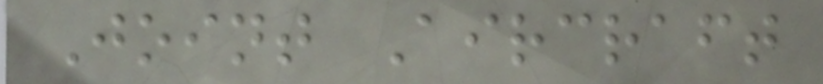Joint Aircraft
